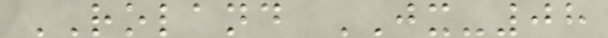ROLAND JX-08
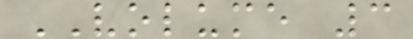VOLUME 3
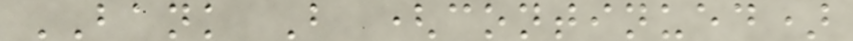BANK B (continued)
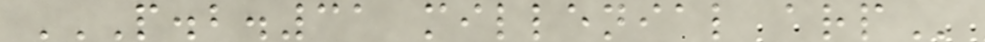P.B.31 MILLENIAL ARP
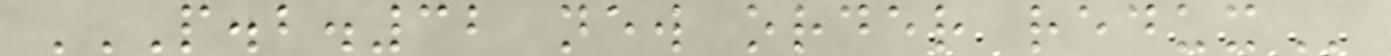P.B.32 NEW ORDER REDUX
